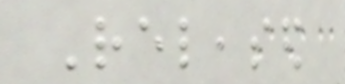Released
